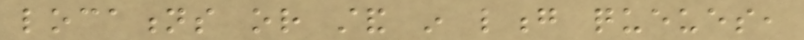locations or stand in long queues,
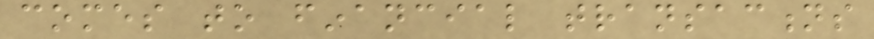comes to financial transactions
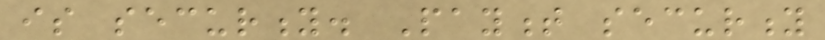is security. Payment security
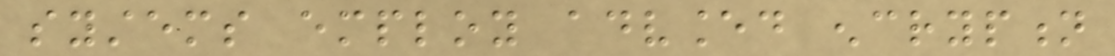systems employ advanced encryption
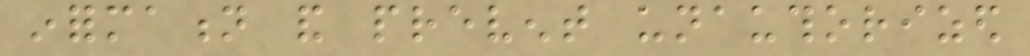information and prevent unauthorized
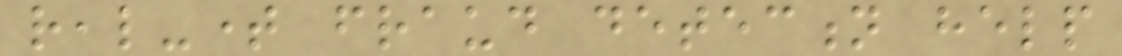real-time fraud detection help
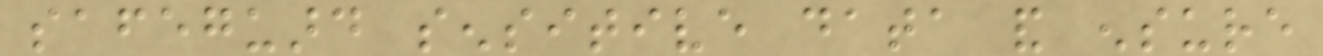safeguard sensitive data and ensure
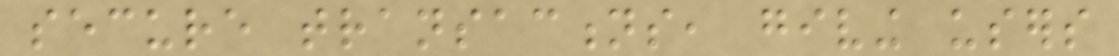secure transactions, giving users
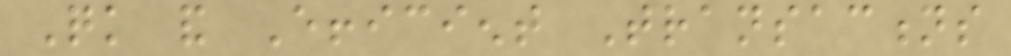Quick and Efficient Transactions
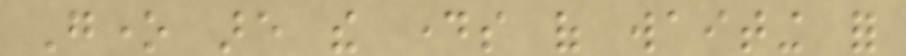Gone are the days of waiting for
